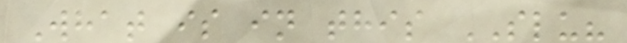What is in this SLU?
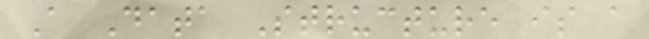A Data Structure is a
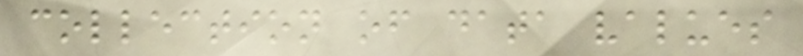collection of data values
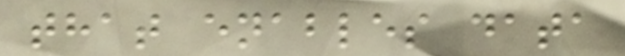that enables data
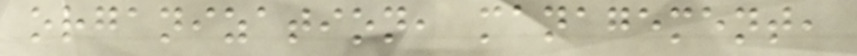organization, management,
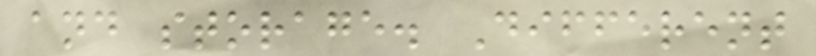and storage. Different
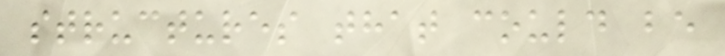structures that could be
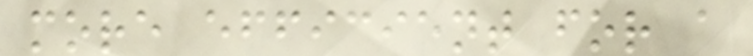more efficient for a
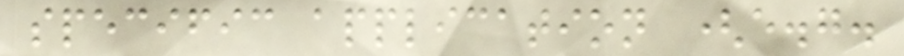specific application (e.g.
